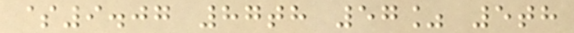$9.07 87th 57% 5th
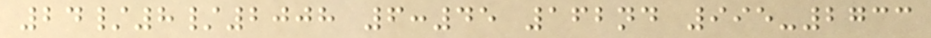24/8/2008 6:45 162nd 995-2733
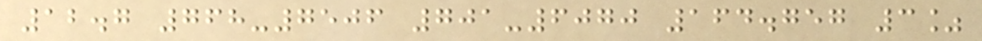12.7 768-7506 701-6070 164.757 3%
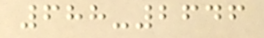688-2646
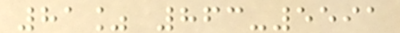81% 863-5591
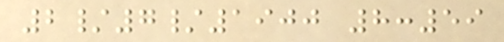2/7/1900 8:59
